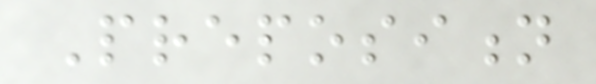Preposition
